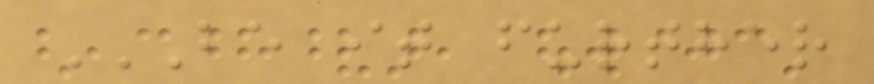BE IT FURTHER
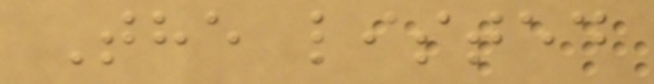The listed
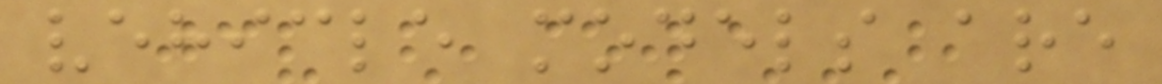vehicle models are
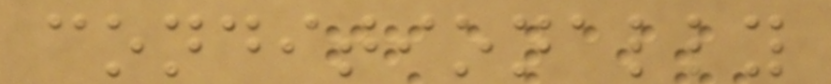conditionally
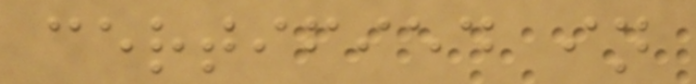certified in
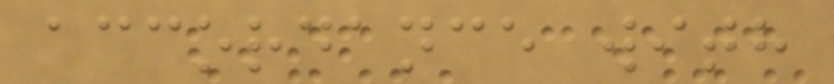accordance with
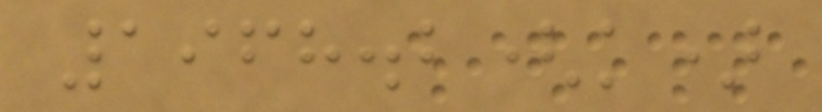1968.2(k)
